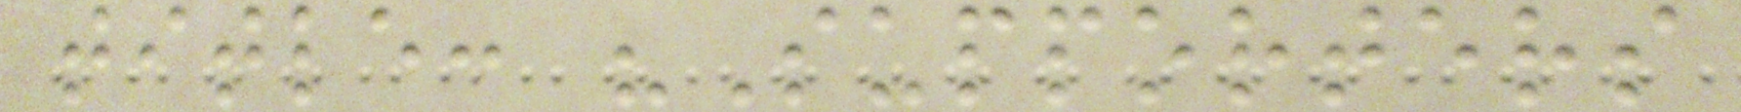title: "Supporters
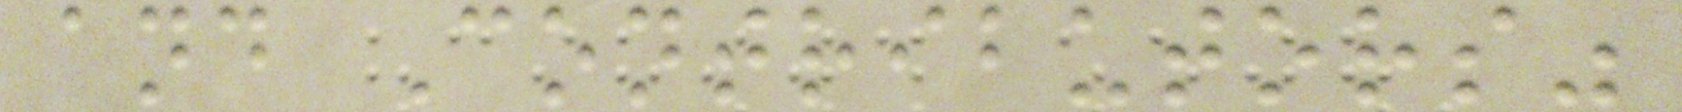and Contributors"
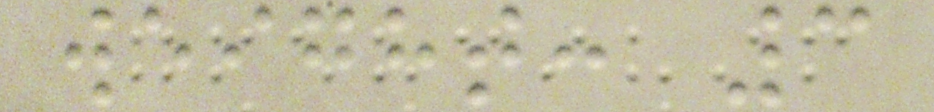weight: 3
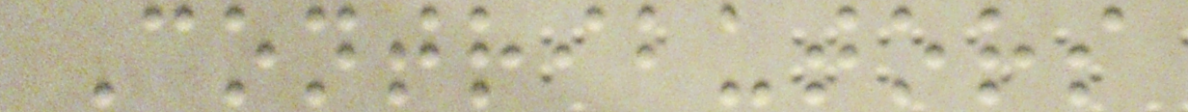Contributors
